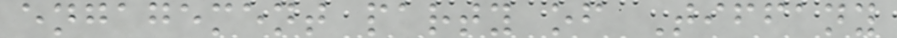engagement party of Tiffany
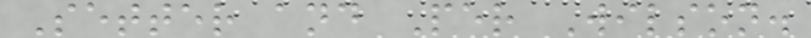Setter and Per Wilson.
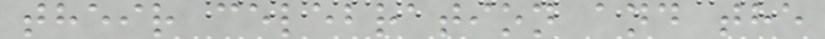their celebration and the
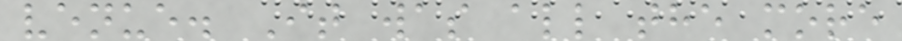venue. It was all the more
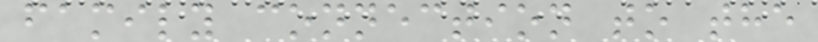family connection to the
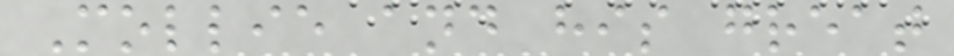Mollie and his great
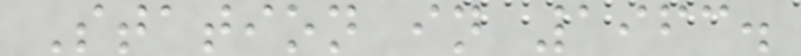Station in 1963.
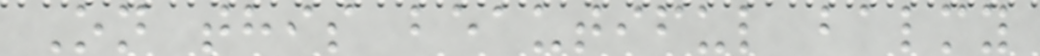On this beautiful balmy
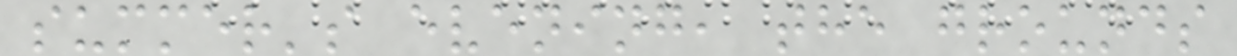summer's evening, the grounds
